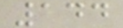144
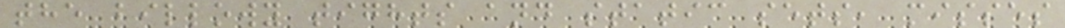the billowy tights and static sets, misses
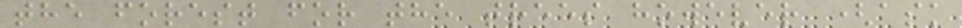the forest for the trees however (ask
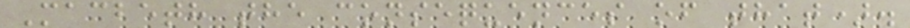Macbeth the consequences of that).
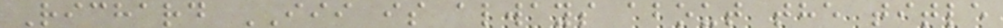Richard III is always about the title
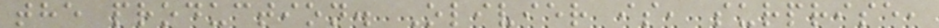the production. Olivier is, surprise,
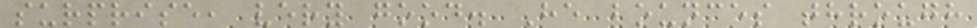surprise, very good. He bounces through
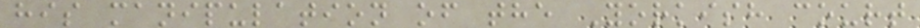his manipulation of the Yorkish court
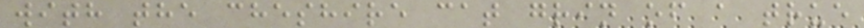with the cheshire cat grin of a true
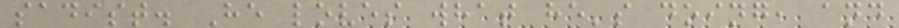sadist. He loves what he's doing, and
